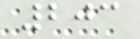203
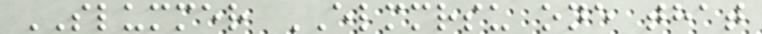SLUMMER ELMMRSU one that
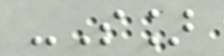-S]
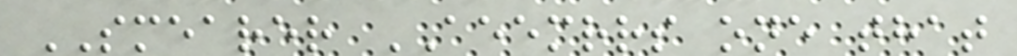SMEARER AEEMRRS one that
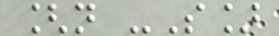[n -S]
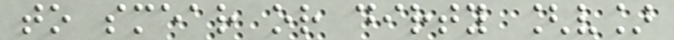to smear or dirty [v]
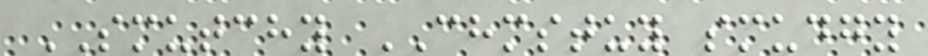SMUTCHY CHMSTUY smudgy
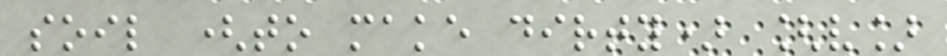soil (to make dirty) [v]
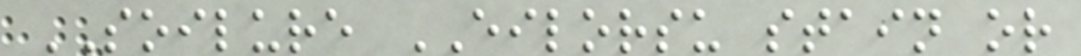SOILURE EILORSU stain or
